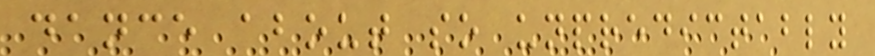dance about so unpredictably
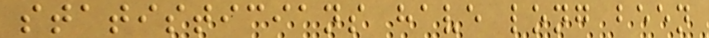statisticians have long been
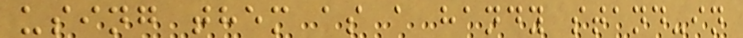using them as a handy stand-in
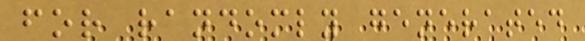for randomly generated
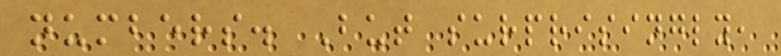numbers. But surprisingly,
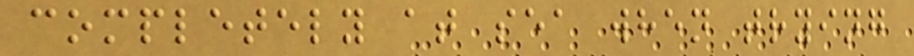completely at sea when trying
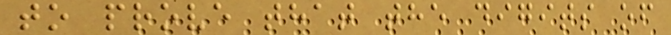to prove that the digits of
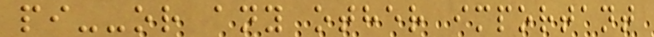pi--or any other important
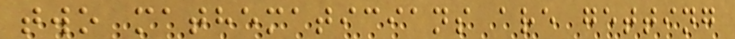two mathematicians are getting
